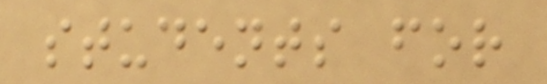students for
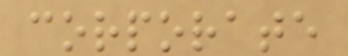corporate
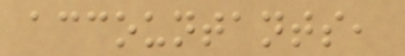accountants,
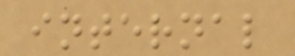internal
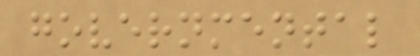governmental
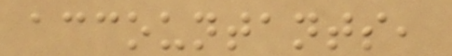accountants,
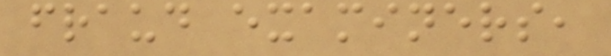fraud examiners,
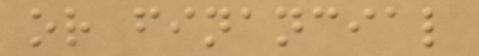or financial
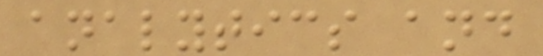analytics and
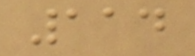114
